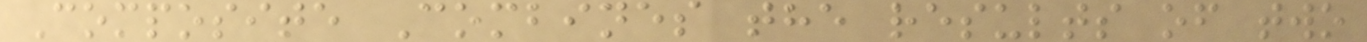Composite Combines the results of two
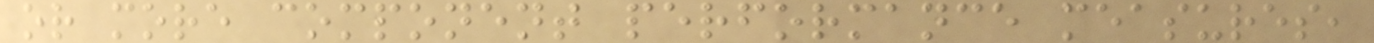or more component performance measures,
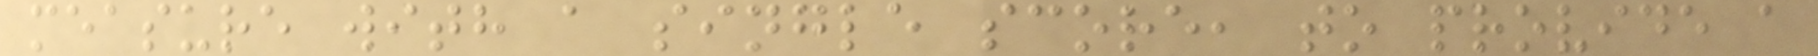measure with a single score, to provide a
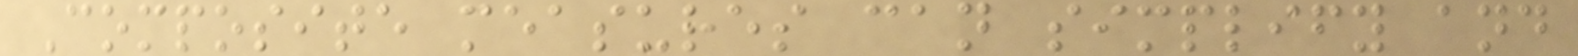Composite measures can simplify and
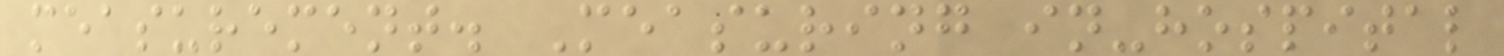measurement. Measuring in-hospital
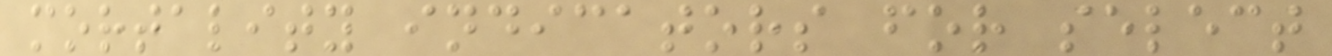mortality indicators for select
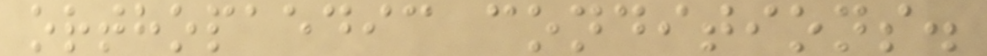orthopaedic conditions.
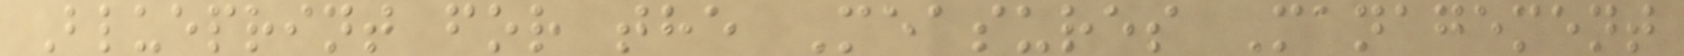Blueprint for the Measures Management
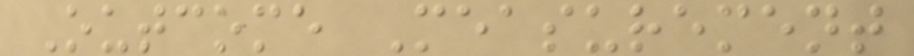Outcome Measurement
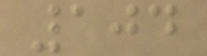104
